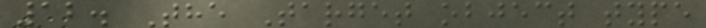12. The Target object type
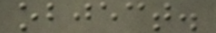object.
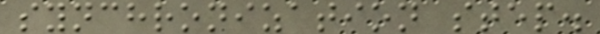synchronization step.
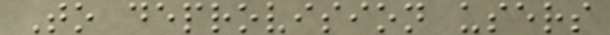To deprovision users
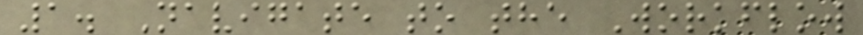1. Navigate to the Workflow
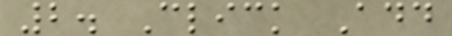2. Click Add
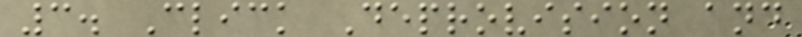3. Click Deprovision and
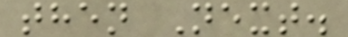then Next.
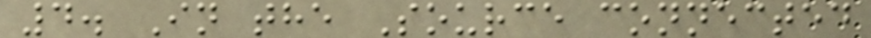4. In the Source connected
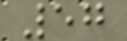57
